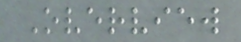Overview
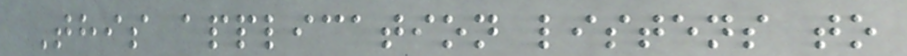This application listens to
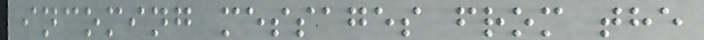incoming messages from the
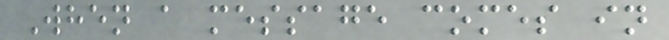When a message comes in
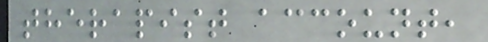therapist account,
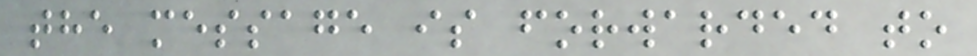the message is forwarded to
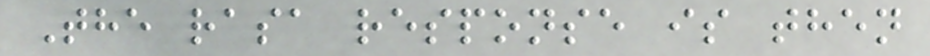The rasa response is then
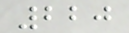220
